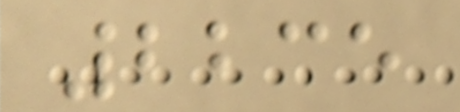2235
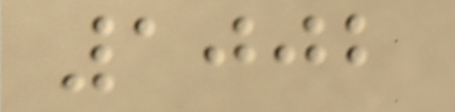1002
